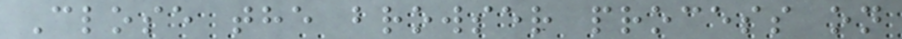Close the browser process on
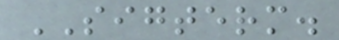SIGTERM.
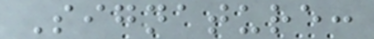Signature:
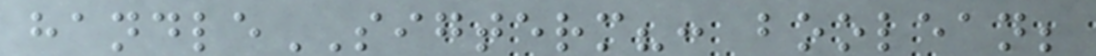handleSIGTERM?: boolean;
